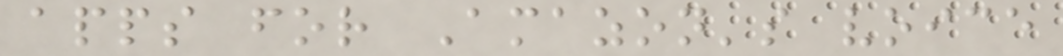apps for Amazon's voice
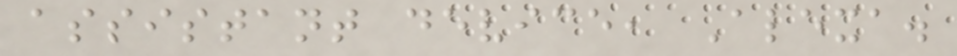assistant device, Alexa.
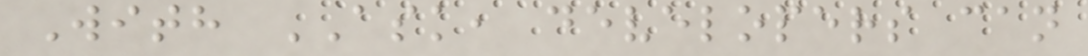With ASK, developers can
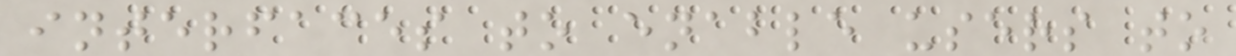interfaces to enable users to
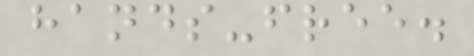hands-free.
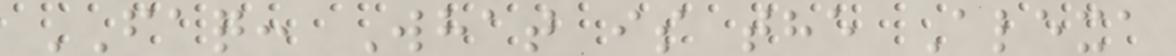FAQ: What is the Alexa
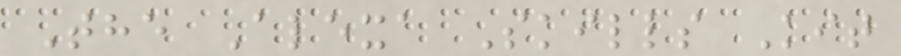The Alexa Skills Kit
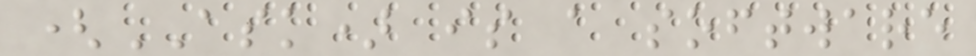(ASK) is a software
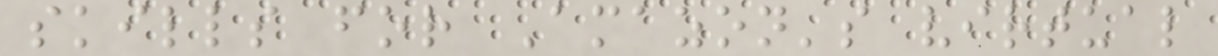skills for Amazon's virtual
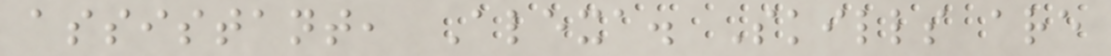assistant, Alexa. Skills are
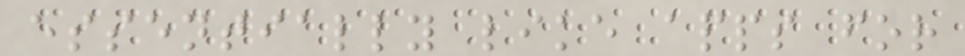essentially like apps for
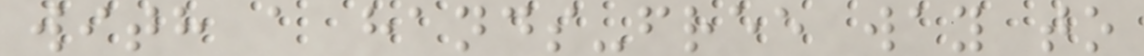with a hands-free way to
